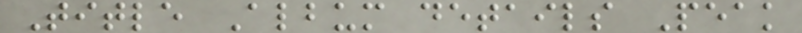Title Album details Peak
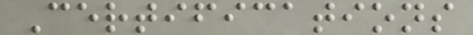Certifications
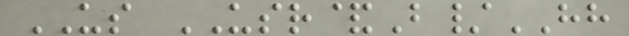US USR&B/HH
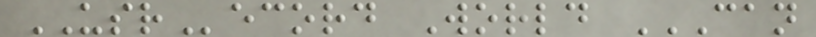USRecord World CAN
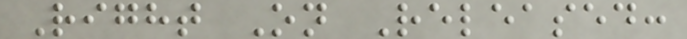Right On Released:
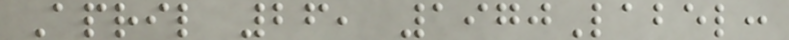April 26, 1970Label:
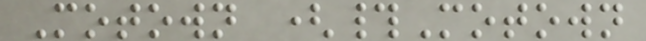Motown (#Motown
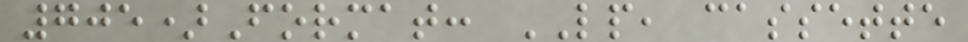705)Format: LP, cassette
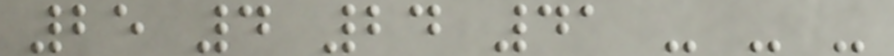25 4 24 41 - - -
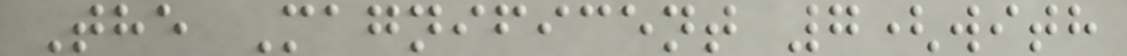The Magnificent 7(with
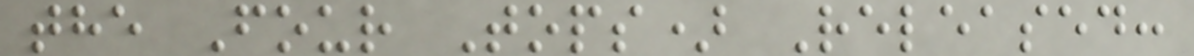the Four Tops) Released:
